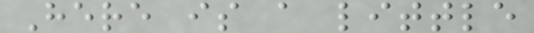Here is a little
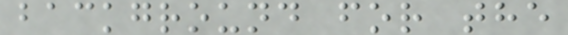background for the
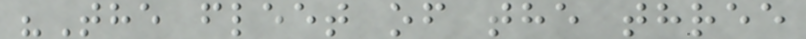"The fleet of the three
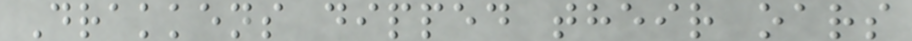Drakkens dipped their oars
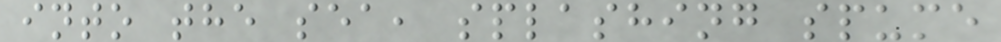into the sea, splashing spume
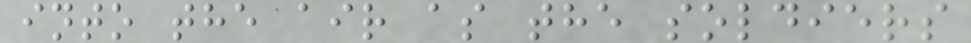into the air as the soldiers
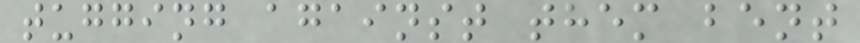tugging against them bent
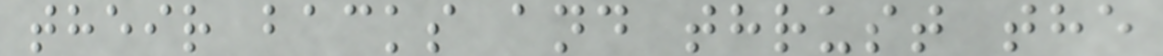their backs and thrust the
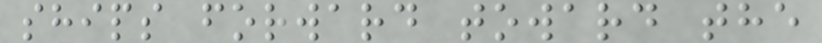ships forward toward the
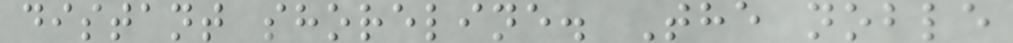distant shoreline. The noble
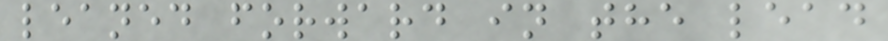leaned forward in the lead
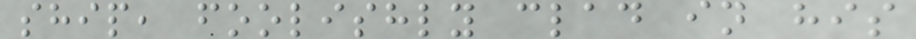ship, foolishly clad in his
